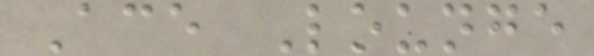Ace Lounge
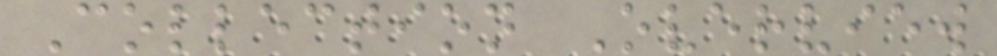Collection Overview
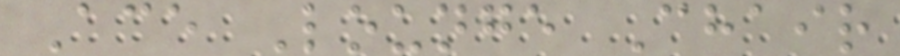Ace Lounge Chair
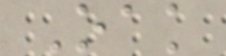Oak
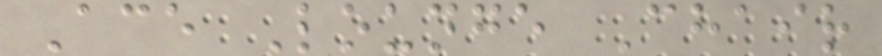Ace Lounge Chair
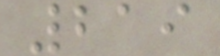219
